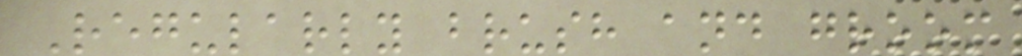Regularly brush and groom
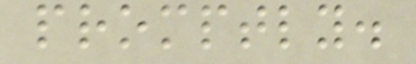promptly.
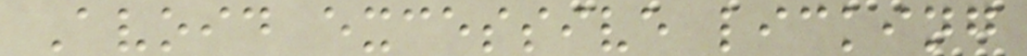Avoid excessive licking
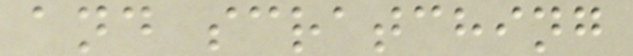and scratching
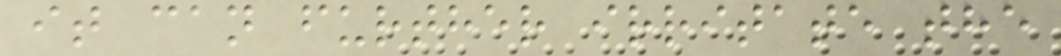it can further irritate the
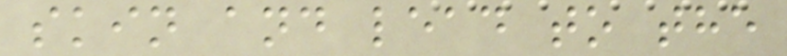skin and lead to the
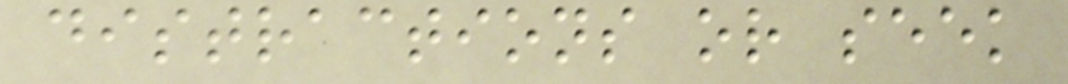distractions or seek
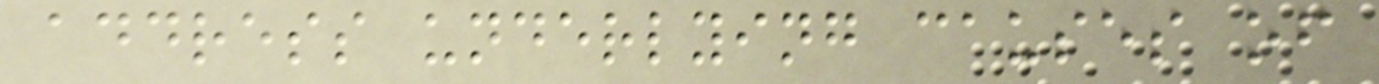address underlying causes of
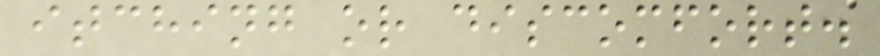itching or discomfort.
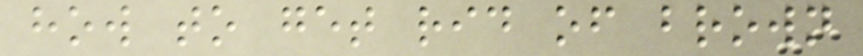how to get rid of brown
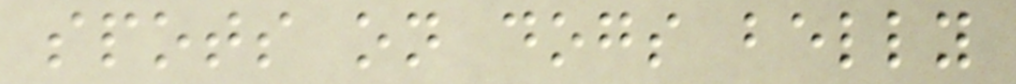spots on dogs belly
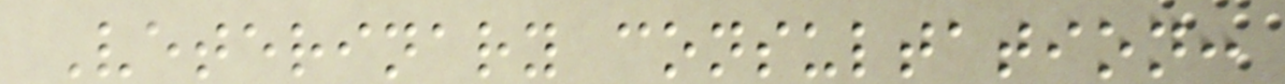Veterinary consultation:
